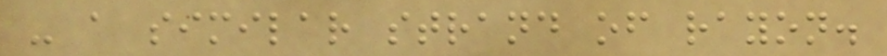- a similar strand of rayon.
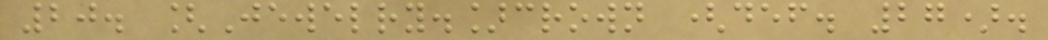20. [Jewelry.]crown (def. 27).
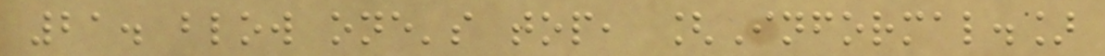21. blow one's top, [Informal.]
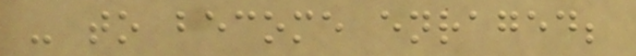- to become enraged;
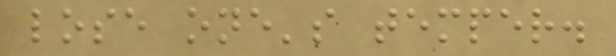lose one's temper.
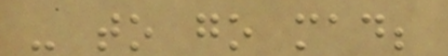- to go mad;
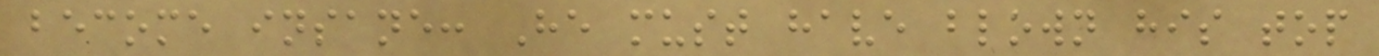become insane: He must have blown his top
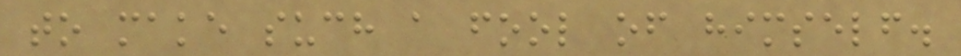to make such a fool of himself.
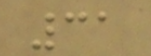31
